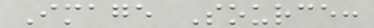Image Source:
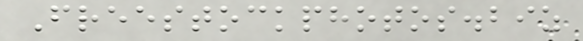Freestockphotos.biz
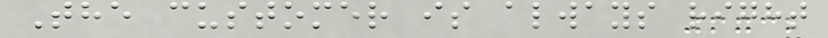The customer is always right
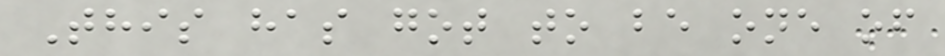This has got to be one of
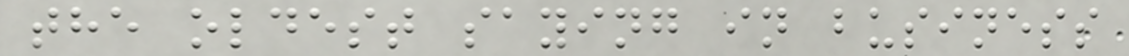the oldest saying in business
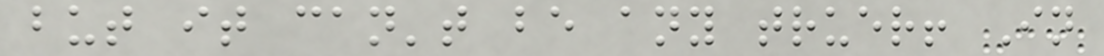but it can't be any truer! In
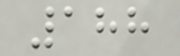188
